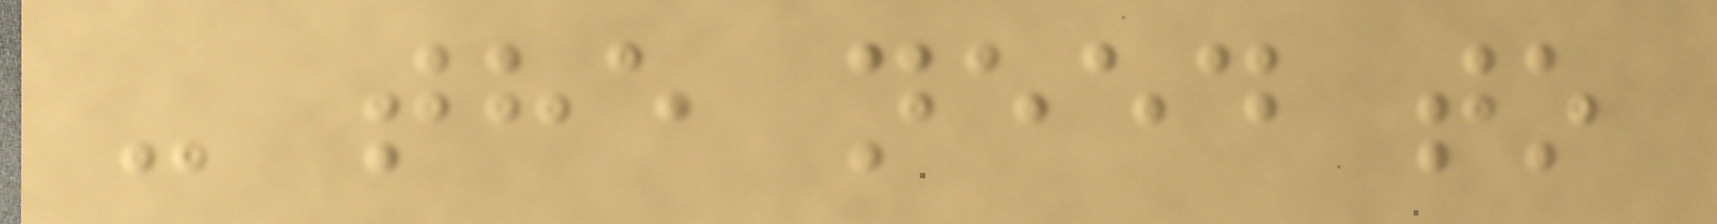- the need to
